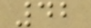42
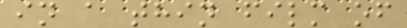in a thin film of
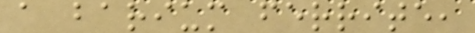a barium ferrite,
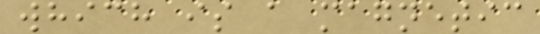which is a magnetic
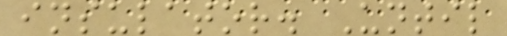insulator. Until
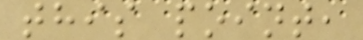this point,
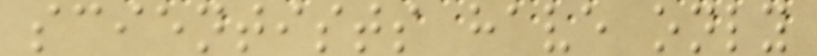scientists have only
